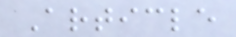Article
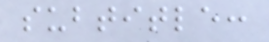subtitle:
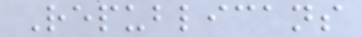Republicans
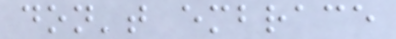don't embrace
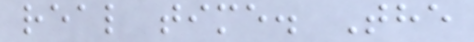real time. The
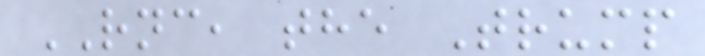RNC, the Trump
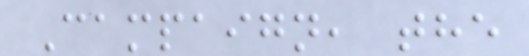Campaign, the
